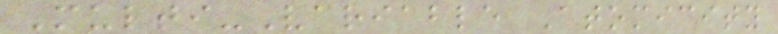Multi-Variable Atomicity
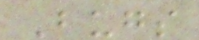Bugs
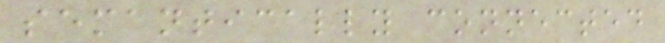semantically connected
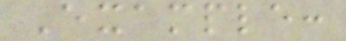Example:
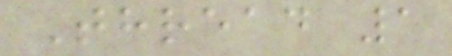Thread 1
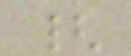{
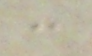:
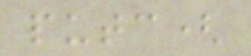putc(
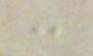:
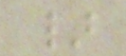}
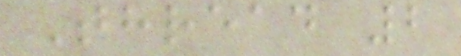Thread 2
